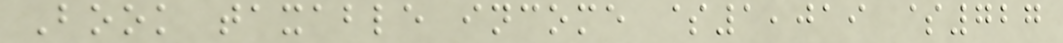Book taxable income $1,019 $727
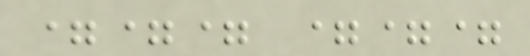=== ===
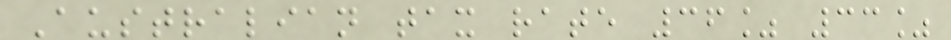Australian tax rate 36% 33%
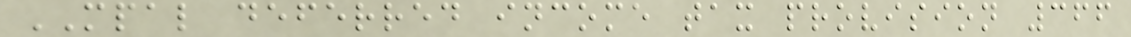MPAL deferred income tax provision 366
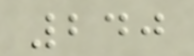240
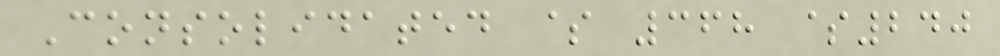Consolidated $ 368 $240
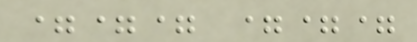=== ===
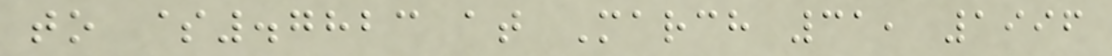to $.7823 at March 31, 1996
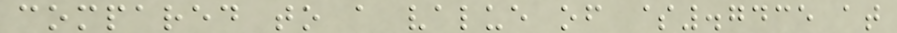compared to a value of $.7435 at
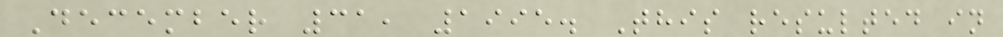December 31, 1995. This resulted in
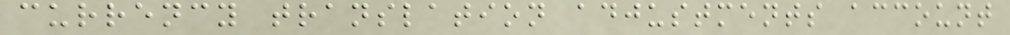currency translation adjustments account
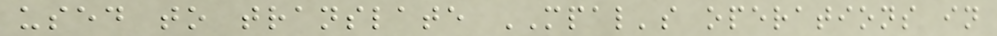used to translate MPAL's operations in
